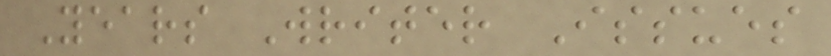Years Writer Issues
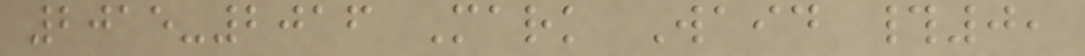2015-2016 Mark Waid #0,
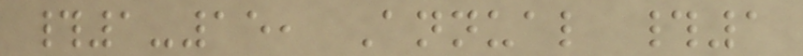#1-15, Annual #1
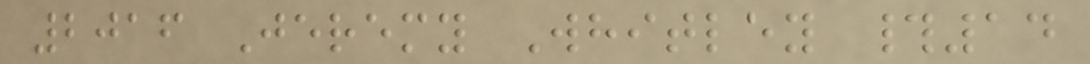2016 Jeremy Whitley #14
